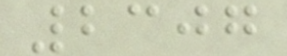2307
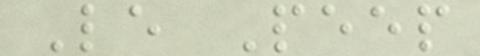Le Peep
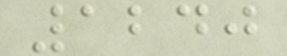1240
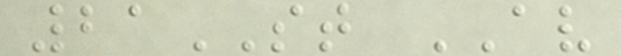21ST AV
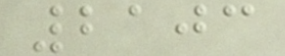2103
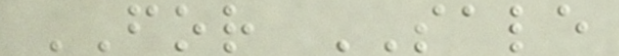FOR SALE
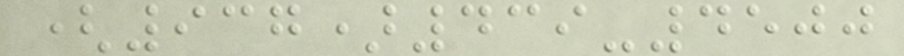(937)439-4500
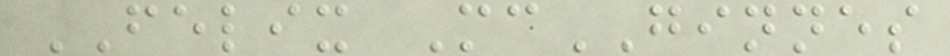FELIX McGINNES
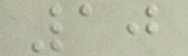10
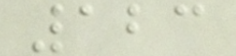123
